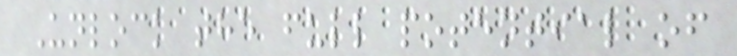Unlock the full potential of
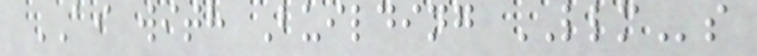AI with Building LLMs
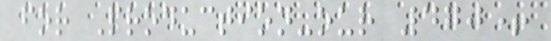for Production-our 470+
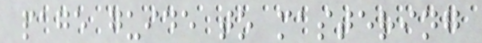page guide to mastering
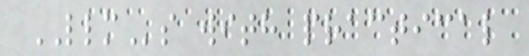LLMs with practical
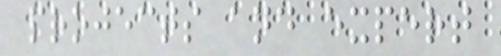projects and expert
